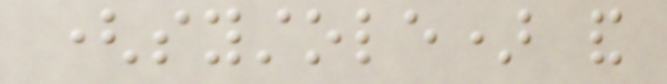(systole) and
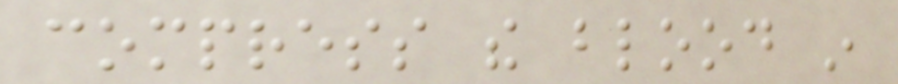compress the blood in
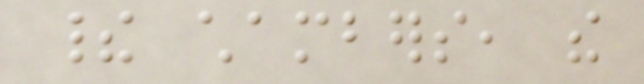their chambers, the
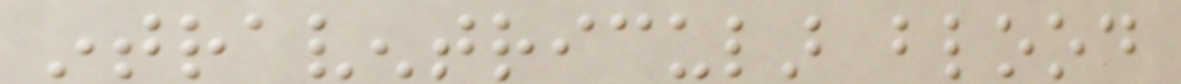intraventricular blood
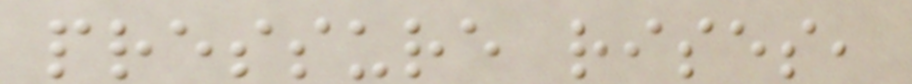pressure rises,
